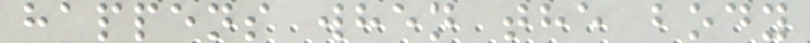happens when the body
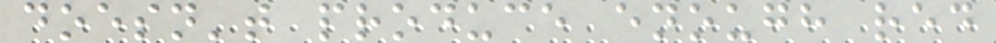doesn't produce enough red
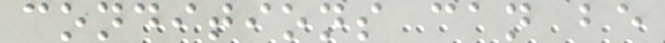conditions can be
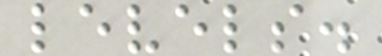levels.
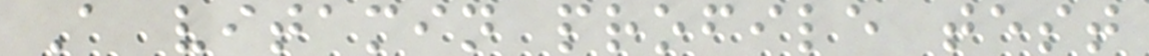A vitamin profile test
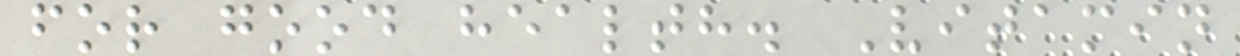for good health. Vitamin
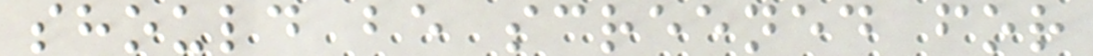should be screened for
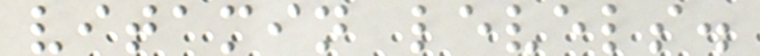vitamin levels.
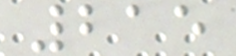215
